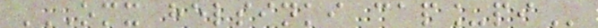OMX HELSINKI CAP_PI
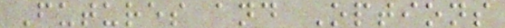Futures and Options
